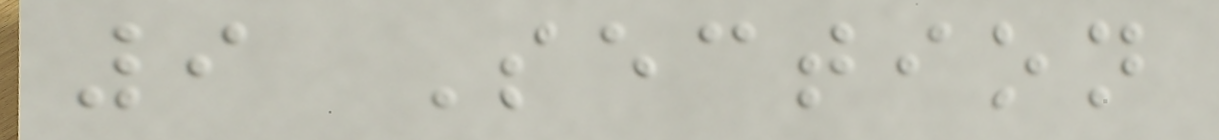9 Section
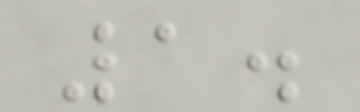1.
